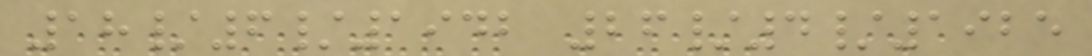18/6/1942 26/4/1925
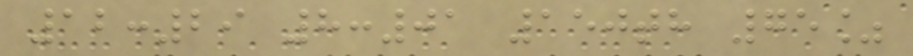12:29 8:01 150th 75%
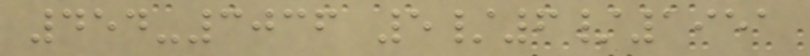454-3036 5/6/1951
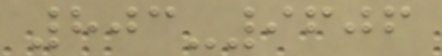803-9606
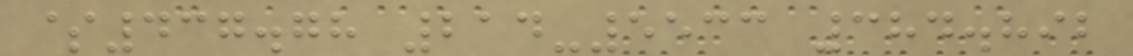$437.78 214-5533 384.892
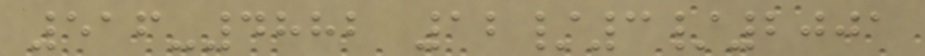516-4882 12/3/2001
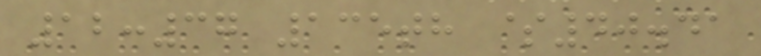12:37 135th $40.41
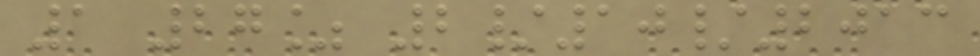1 27% 2/10/2013
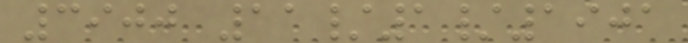3900 11/1/1901
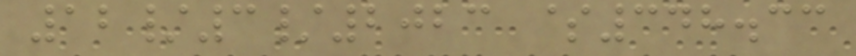12/3/2023 $348.33
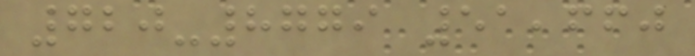720-8779 51,660
